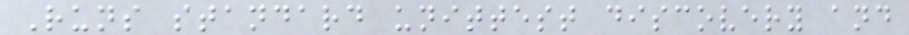Runs standard unittest discovery and
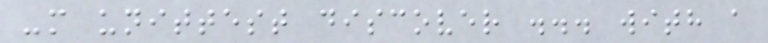-m unittest discover ... with a
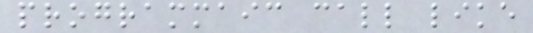programmaic call like
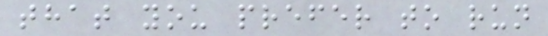that you prefer to run
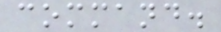command.
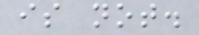is not.
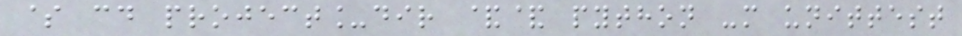$ cd project_dir && python -m unittest
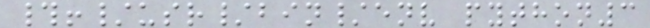#!/usr/bin/env python3
